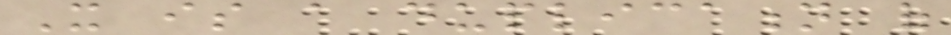It is a duplication of
